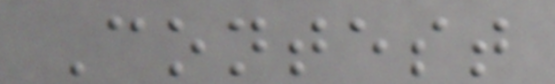Contest
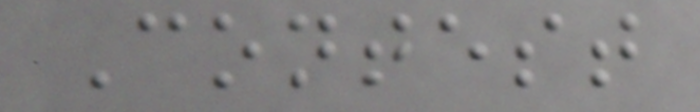Contest
